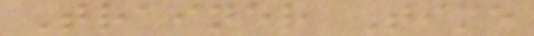Trainer Time
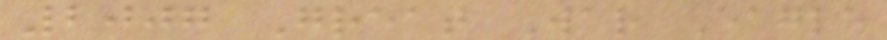2007 Great War Eagle
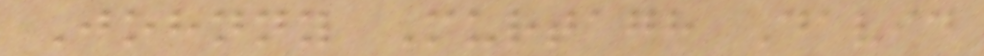Johnny Murtagh David
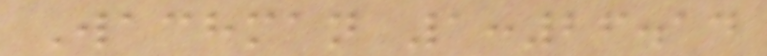Wachman 1:26.14
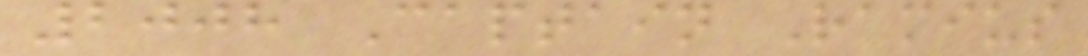2008 Captain Ramius
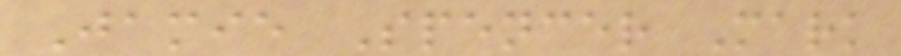Jamie Spencer Mark
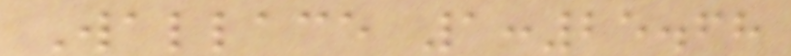Wallace 1:25.68
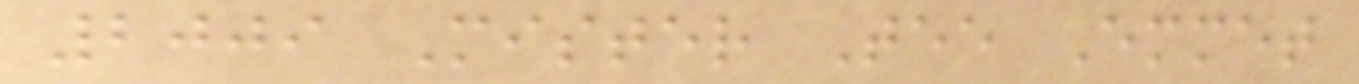2009 Mister Tee Emmet
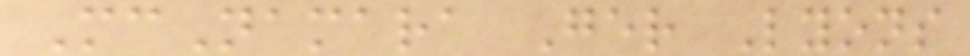McNamara Ger Lyons
